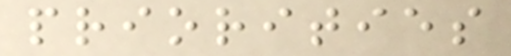priorities
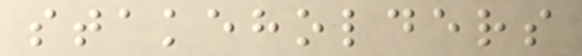stakeholders
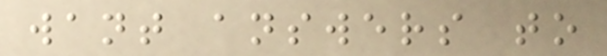want answers to
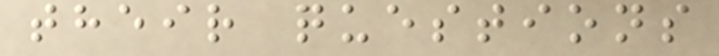their questions
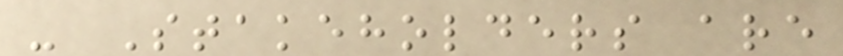- Stakeholders are
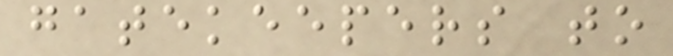gatekeepers to
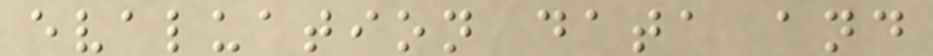evaluation data and
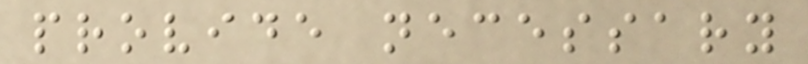provide necessary
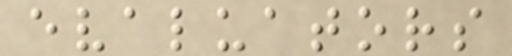evaluators
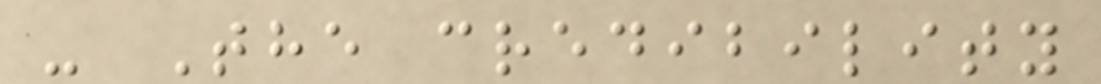- The credibility
